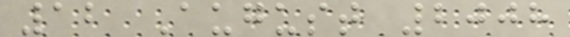12 August 2008
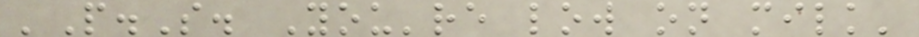'P.S. You're low on milk'
